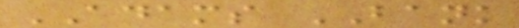ADAMS BANK
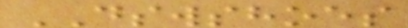DSWSHOES
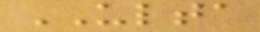ULTA
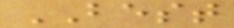BEST
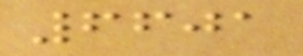6601
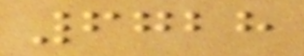6728
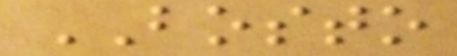BOSTO
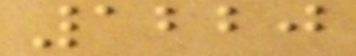1220
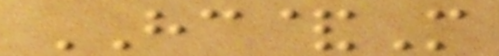HC&M
